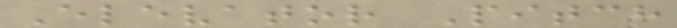Elevator Pitch
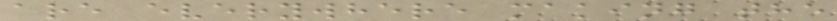are everywhere making the
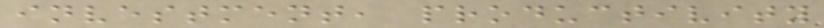investment, productivity
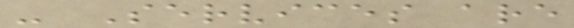- Services are
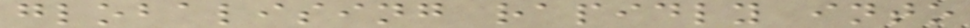globalising rapidly into
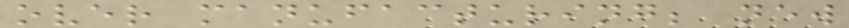over manufacturing; new
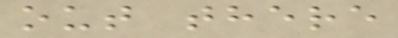out there
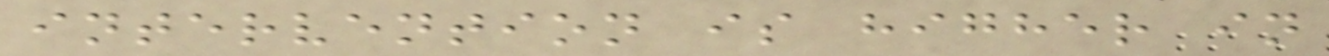intervention is higher in
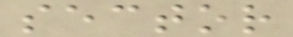sector
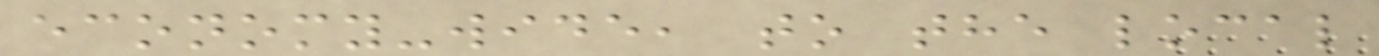economy-wide, to the local
